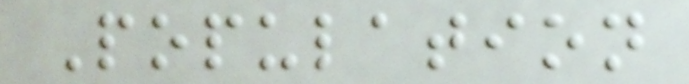Population
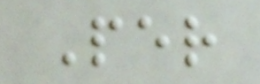Per
